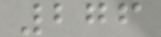276
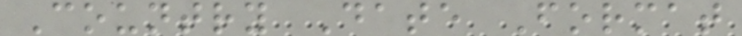Country Date Format
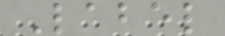Label
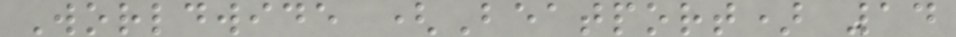Worldwide (Beatport) 14
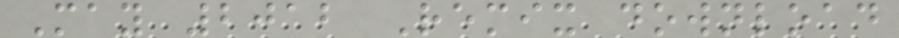May 2012 Remix download
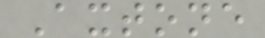Axtone
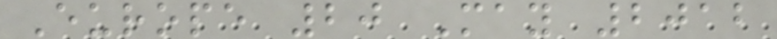Europe 20 May 2012
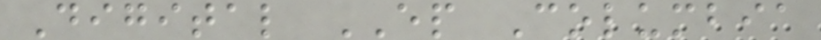Digital EP Columbia
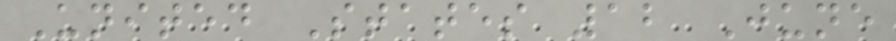United States 12 June
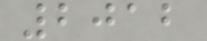2012
